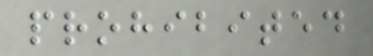prohibited
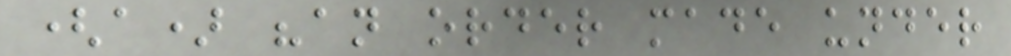(a) "an order made under
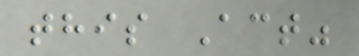this Act"
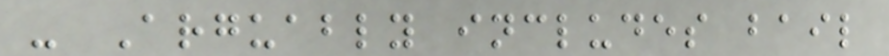- Arguably includes bail
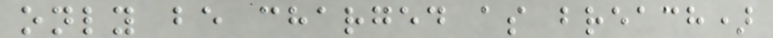only be charged as breach)
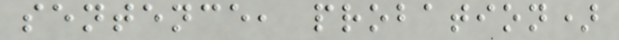sentence, probation)
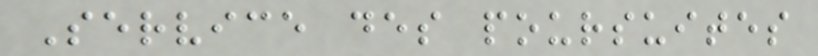Service des poursuites
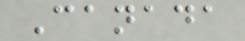Canada
